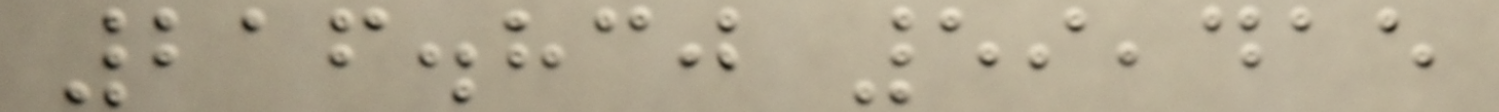216.830 59,415
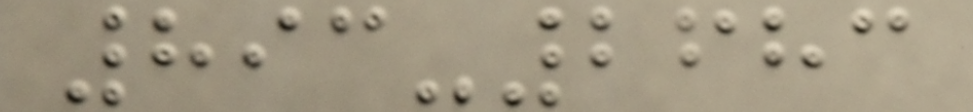893-2683
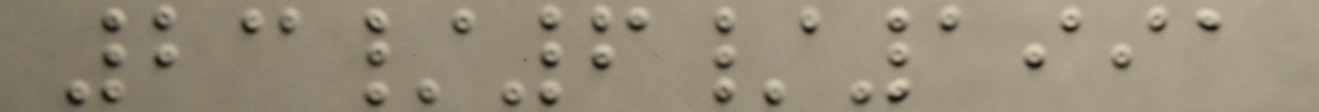23/6/1991
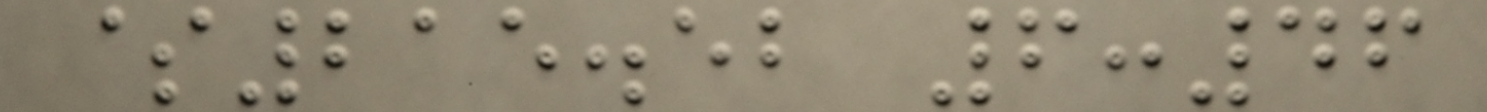$215.52 6:46
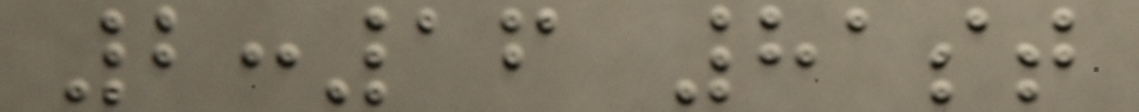2:16 81st
